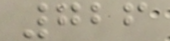726
